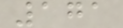171
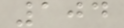104
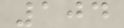104
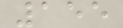155
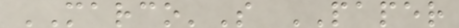MARCO'S PAPER
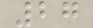27
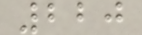220
